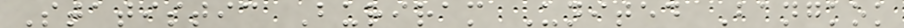Statistic Buriram United Bangkok
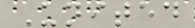United
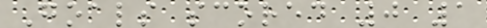Goals scored 0 1
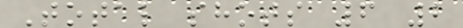Total shots 6 2
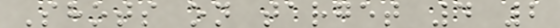Shots on target 4 2
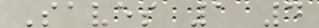Saves 1 4
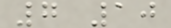7 10
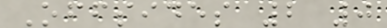Offsides 2 0
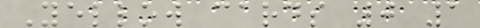Yellow cards 0 1
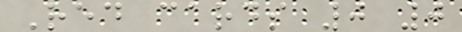Red cards 0 0
